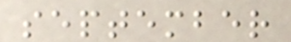september
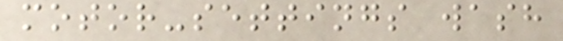motor-settings wash
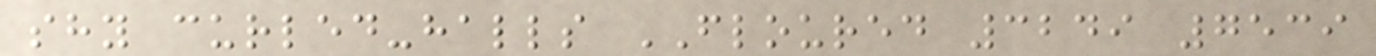shy curled-halls FLOURED 3249 7539
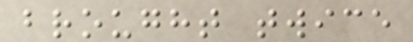brought twice
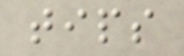tips
